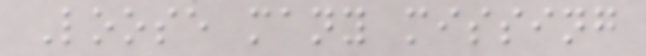Loose many missing
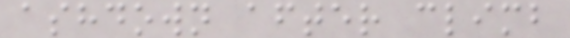ashdown after climb
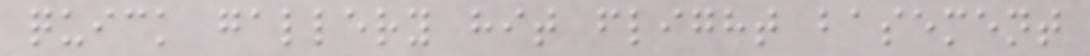quick gallery hit flight basement
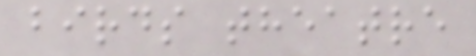birds theatre
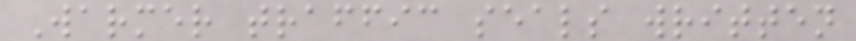Warmer traffic seals written
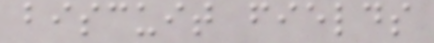biscuit fields
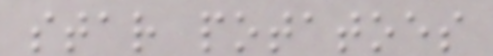star potatoes
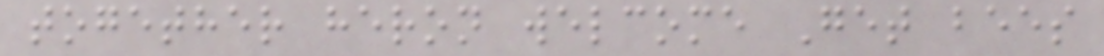together heron welcome Get bees
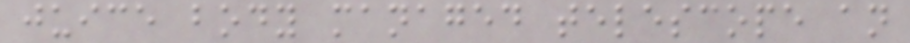juice body managed telescope an
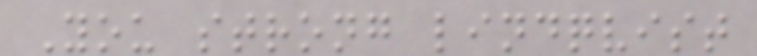You strong lindqvist
